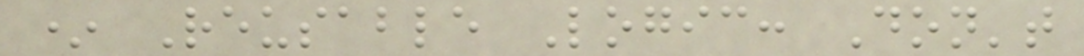* Reusable Logic: Don't
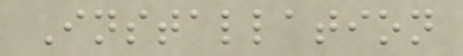Installation
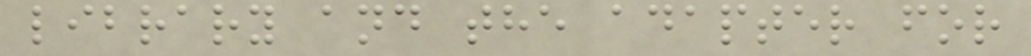library and the adapter for
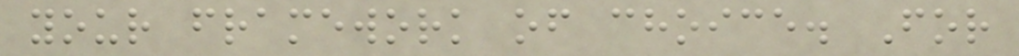your framework of choice. For
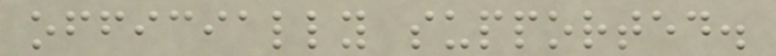officially supported.
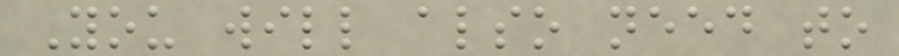You will also need to
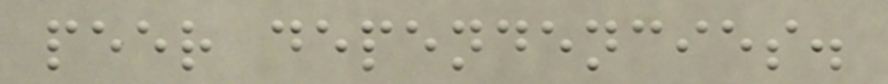peer dependencies.
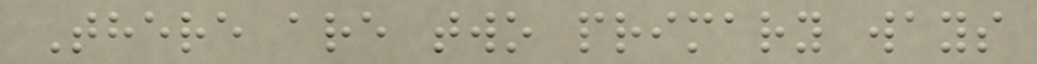There are two primary ways
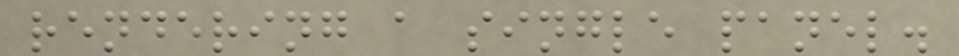rendering a single panel.
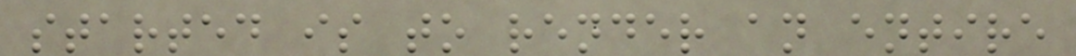started is to render an entire
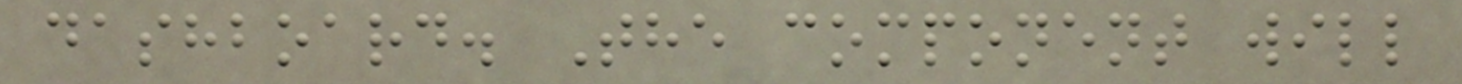dashboard. The component will
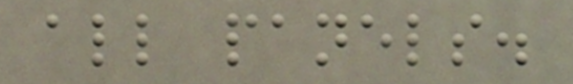all panels.
